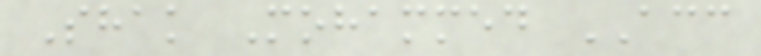Shak Mohammed ACC
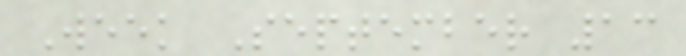Week September 13
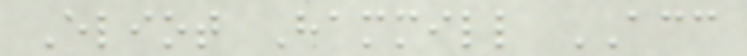Eliot Hammill ACC
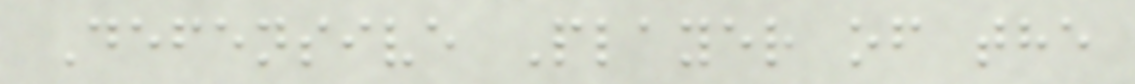Defensive Player of the
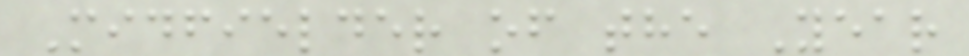Midfielder of the Year
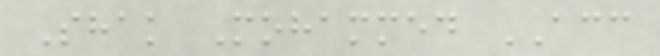Shak Mohammed ACC
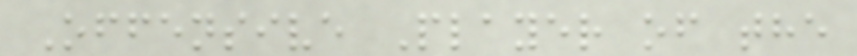Offensive Player of the
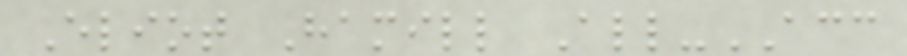Eliot Hamill All-ACC
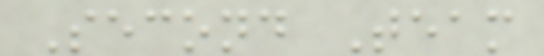Second Team
